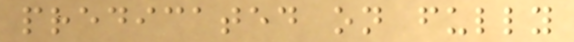predicated on fully
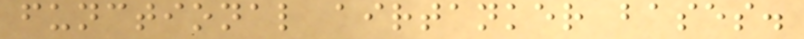functional airtanker bases.
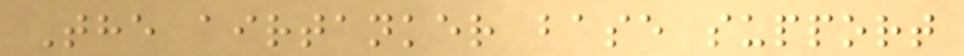The airtanker base support
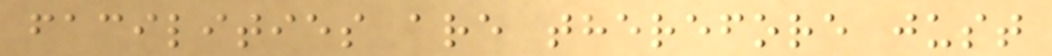facilities are therefore just
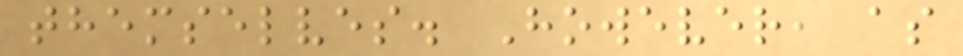themselves. However, as
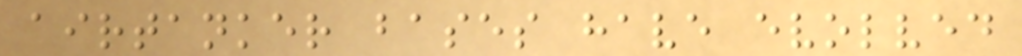airtanker bases have evolved
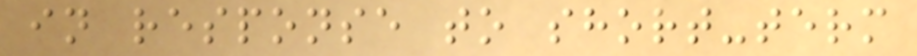in response to short-term
